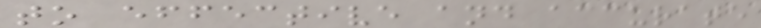to effective and accurate
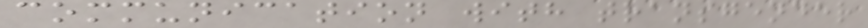communication with transgender
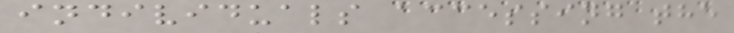individuals accessing the
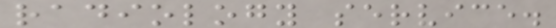radiology service.
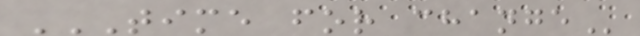TIME FOR CHANGE
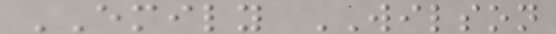EMILY WILSON
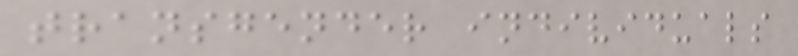transgender individuals
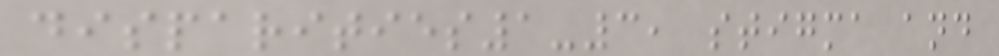disparities1-3, stigma and
